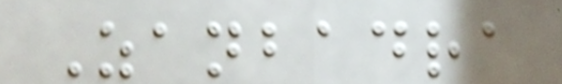Zanbadra
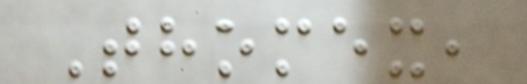Thomex,
